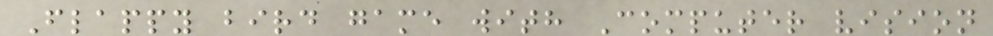Flappy bird game with Computer vision
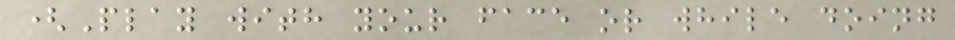(Play with your face or while doing
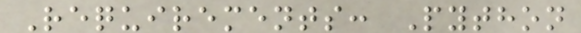Requirements: Python
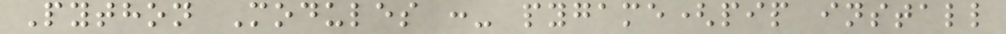Python Modules :- pygame(pip install
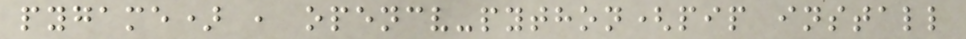pygame) , opencv-python(pip install
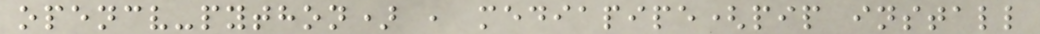opencv-python) , mediapipe(pip install
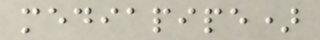mediapipe)
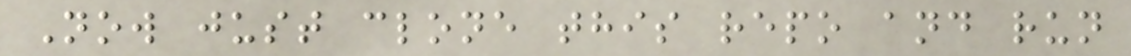Now just clone this repo and run
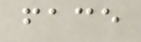face
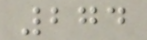274
